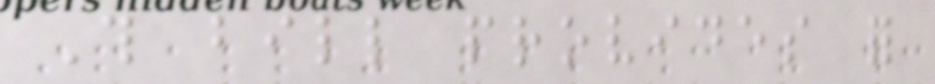This bill provides for
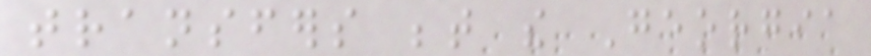transfers between the Georgia
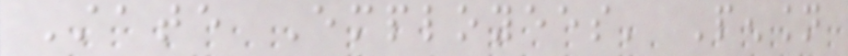State Employees' Pension
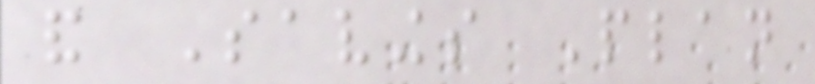and Savings Plan
